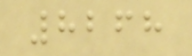8268
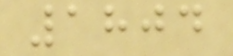1804
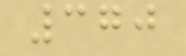370
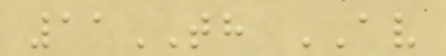11TH AV
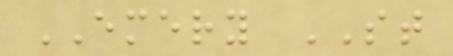EMERY ST
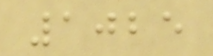1025
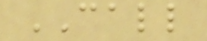CALL
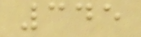345
